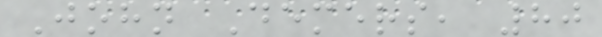John Demers, 80
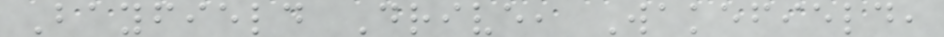Bayfield Drive, Wakefield,
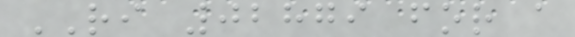RI 02879 for a
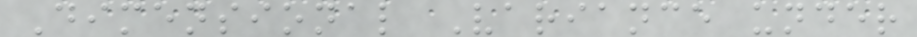Dimensional Variance under
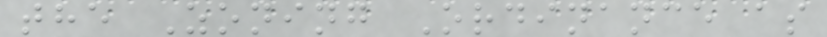the Zoning Ordinance as
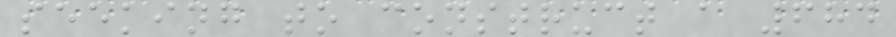seeking to construct a 684
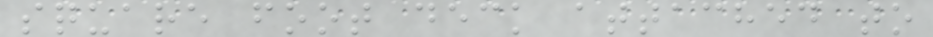square foot deck attached to
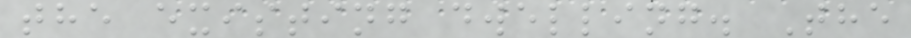the existing dwelling. The
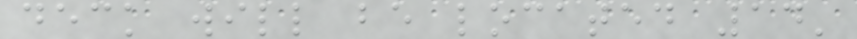deck will be located 14'
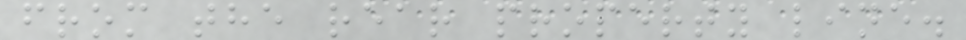from the rear property line.
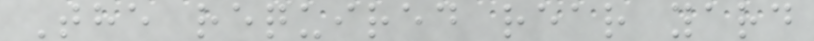The required rear yard
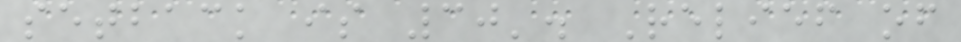setback is 30'. Relief of
